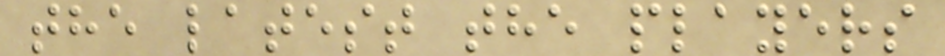the latest the players
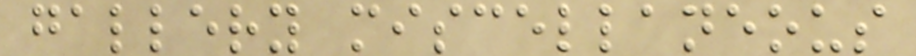gallery miscellaneous
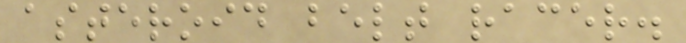asteroid belt racer.
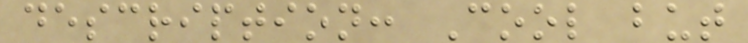description: Cool but
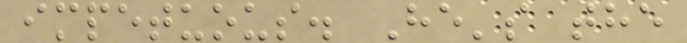impetuous. He's the
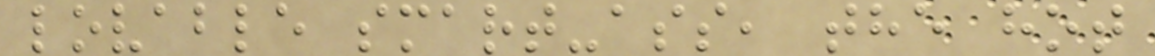lovable smart-ass, the hot
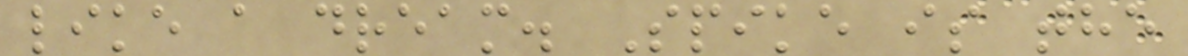like a dream. Spike is the
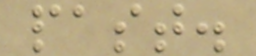past.
